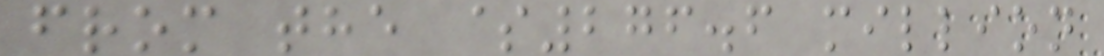from the $276.6 million
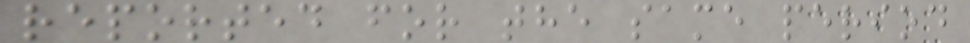reported for the same period
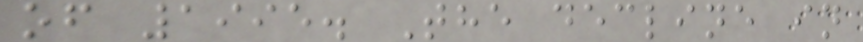of 1995. The decline in
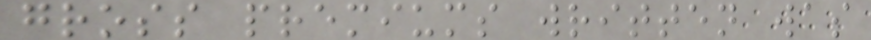gross premiums written was
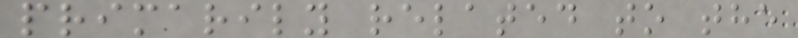primarily related to the
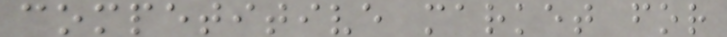competitive market for
